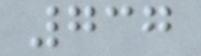737
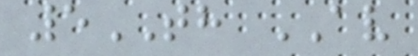5TH AV
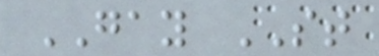GAY ST
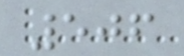506
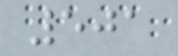501
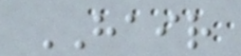HAIR
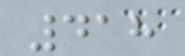418
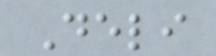Deli
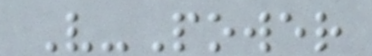V-Power
